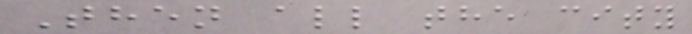Then all the city
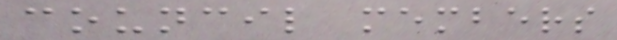council members
